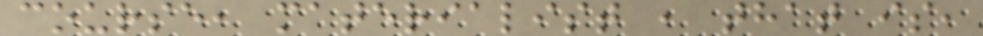course, materialist , that is,
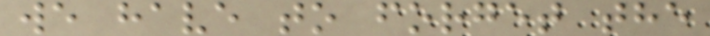we have to forget the
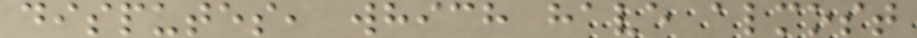disputes, which have almost
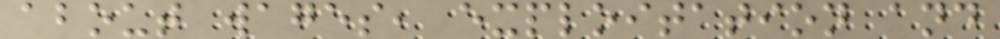about wages, exploitation and
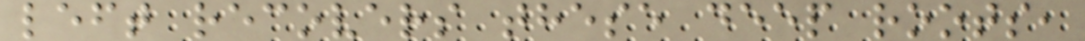left recovers these deep roots,
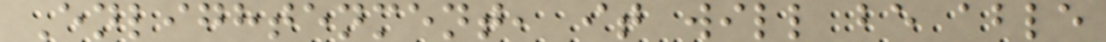Enlightenment, it will be able
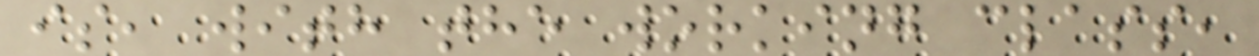is, with the working class,
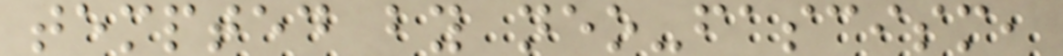tempted by neo-fascism,
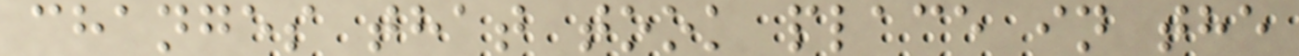changes that took place in the
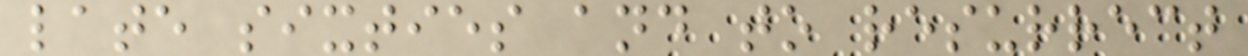late sixties and to resurrect
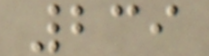239
